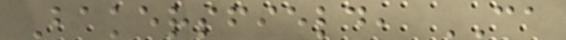Bakersfield, CA
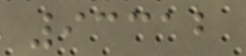93312
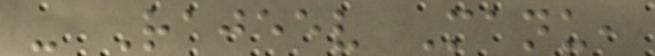- Rajeev Manu,
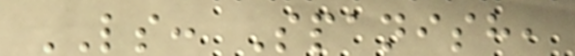LS: Spanish,
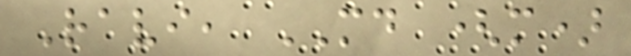Ravi, MD (m)
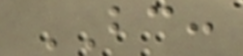BC:
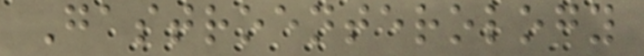Gastroenterology
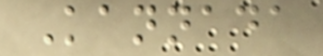Kannada
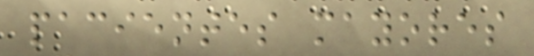pacientes mayores
